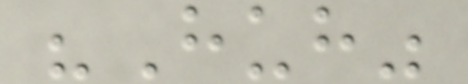"Huh"
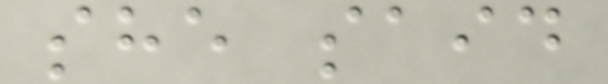she said
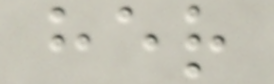her
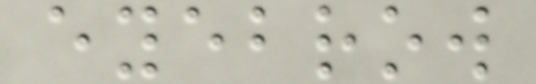eyebrow
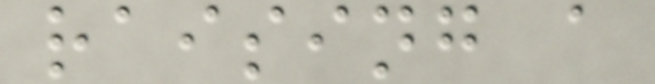raising a
